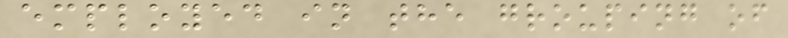employed in the grouping of
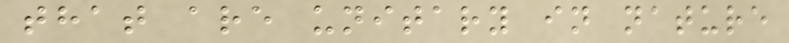that are unitary in nature
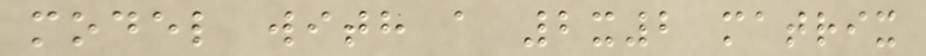model with a 2x2 matrix
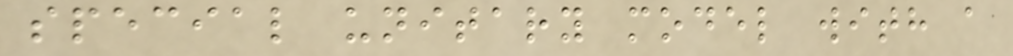special unitary model with a
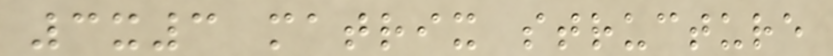3x3 matrix structure
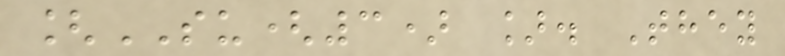[SU(3) ]. They
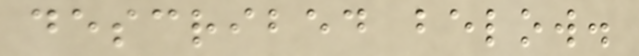described below.
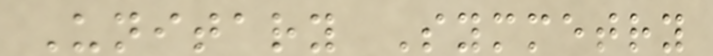Unitary Symmetry
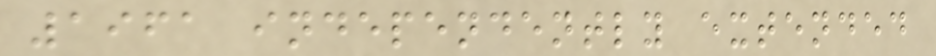1961 independently extended
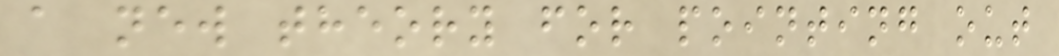a new theory for pointing out
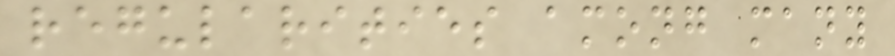regularities among many
